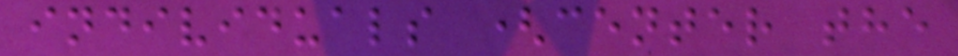individuals (center the
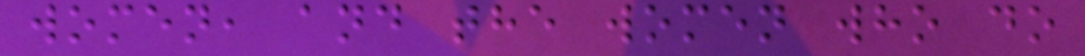women, and the women who do
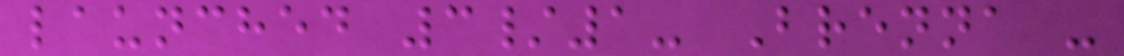launched 3/1- Brenna -
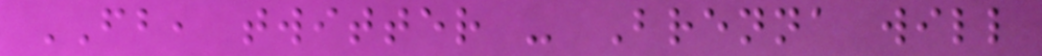FB, twitter - Brenna will
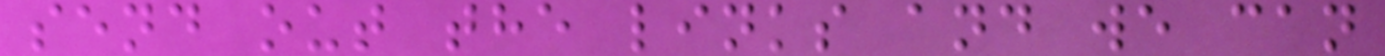send out the links and we can
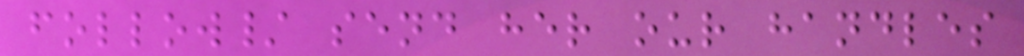follow/ send her our handles
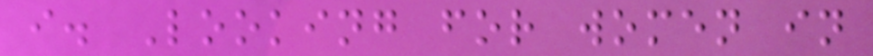i. Looking for women in
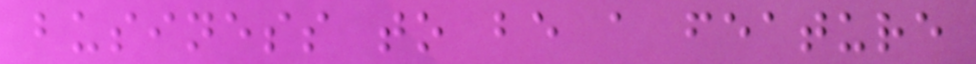business to be a feature
